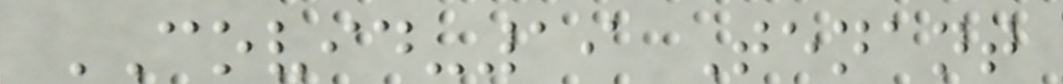COVID-19 Tenant
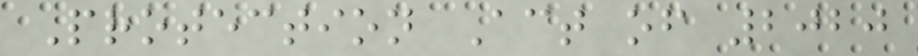Protection Act of 2020
